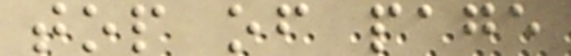top of page
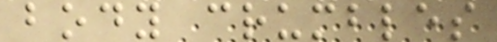body crumbles
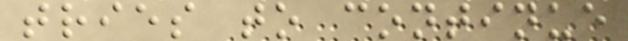tries to continue
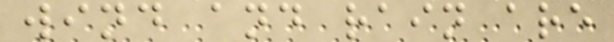wind and rain are
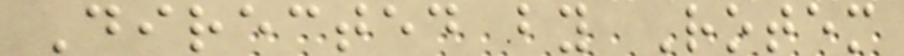Directed by Rotem
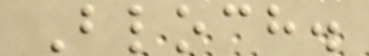Bloch.
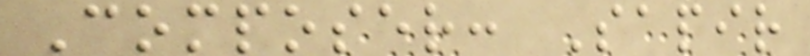Composer: Sapir
